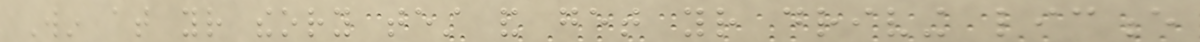Win at your theory test and get your driving licence
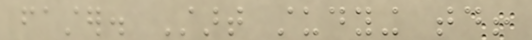faster. Start studying today!
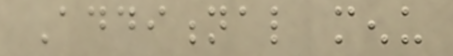Additional menu
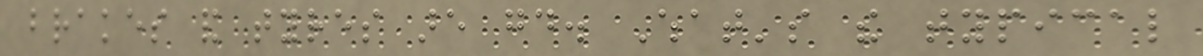brakes and tyres are good. What's the typical
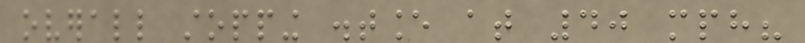overall stopping distance at 40 mph?
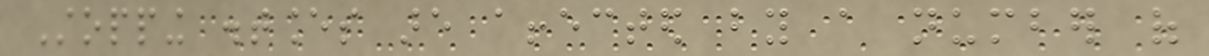Stopping distances are affected by a number of
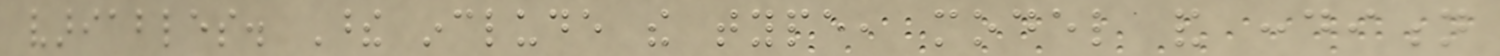variables. These include the type, model and condition
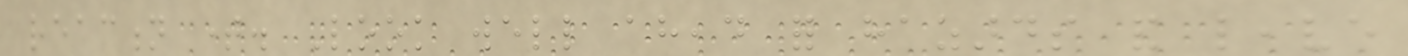reaction time. Look well ahead for hazards and leave
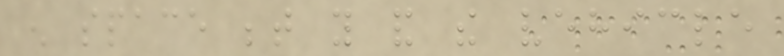enough space between you and the vehicle
